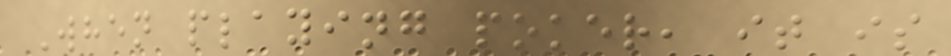When playing poker, it is
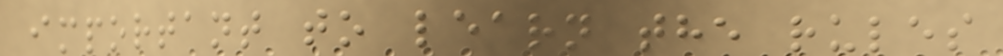important to learn the rules
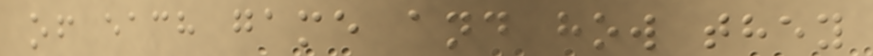of each game and how they
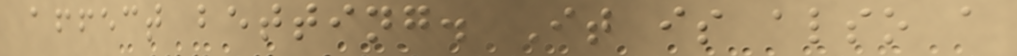affect betting. It is also a
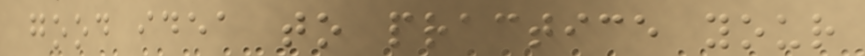good idea to practice your
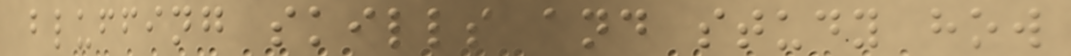bluffing skills and study how
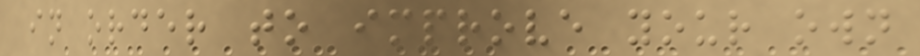in order to improve your own
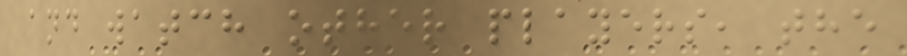and watch other players, the
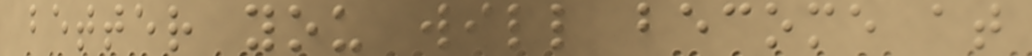better you will become at
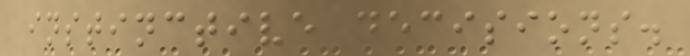instinctive decisions.
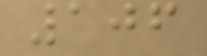106
